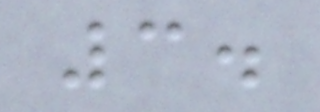3.
